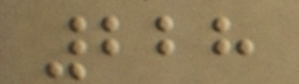228
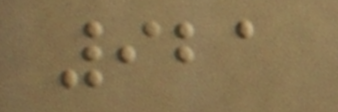921
